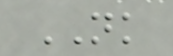NK
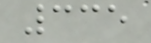335
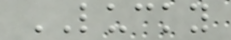LUCKY
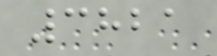3821
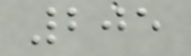205
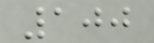100
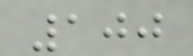100
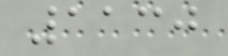1130
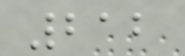212
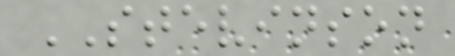STEVINSON
